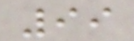99
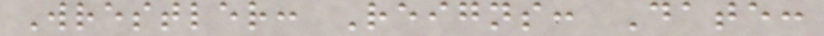Wrestler: Reigns: Date:
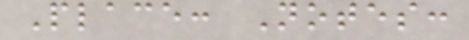Place: Notes:
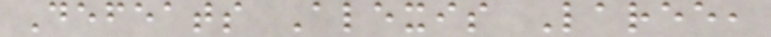Defeats Alexis Laree,
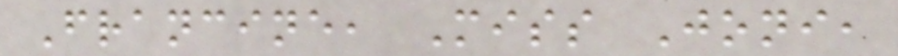Francine, Miss Joni,
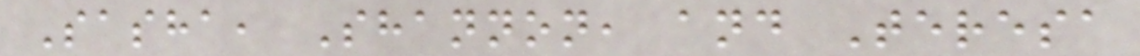Sasha, Shannon, and Teresa
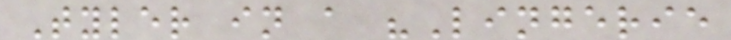Tyler in a "Lingerie
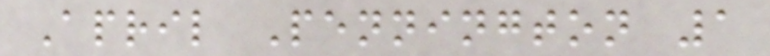April Pennington 1
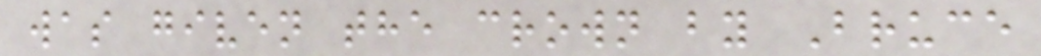was given the crown by Bruce
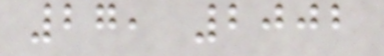27, 2002
